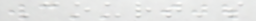Court's
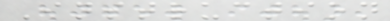Instruction
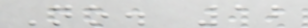No. 12
